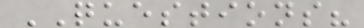QUESTIONS?
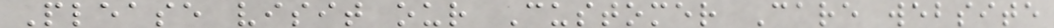Please visit our Customer Care website
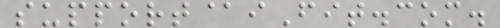support@iFit.com.
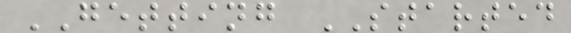GETTING STARTED
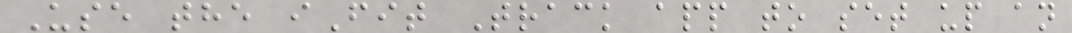Use the iFit Track app to set up an
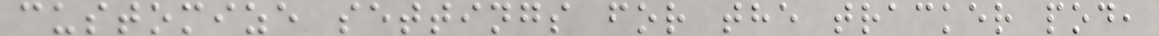customize settings for the tracker pod,
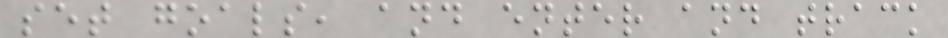set goals, and enter and track
